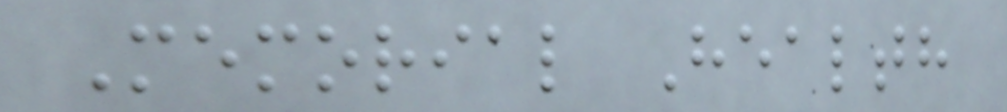Memorial Health
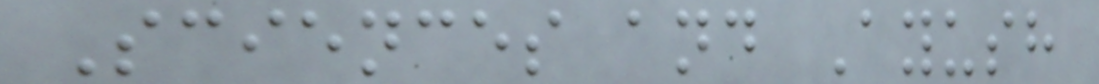Sciences and Ayush
